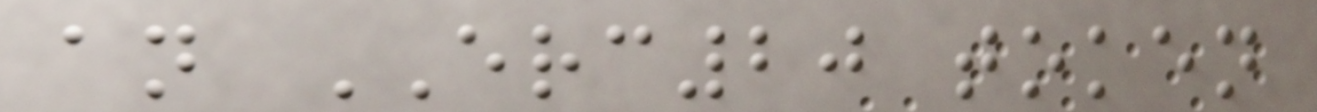an ERC20 token
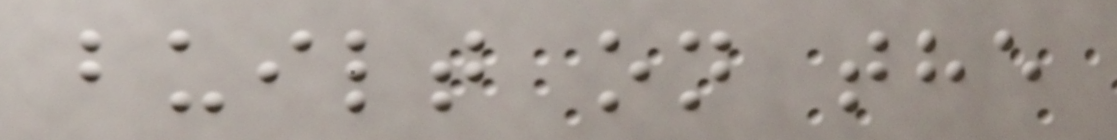built on the
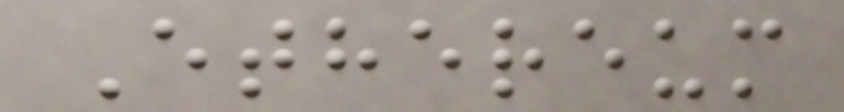Ethereum
